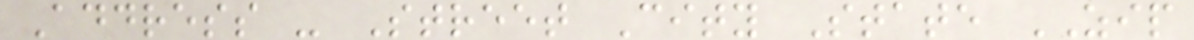Address - Street City State ZIP
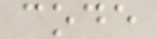code
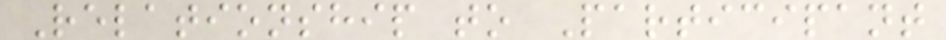Relationship to Participant
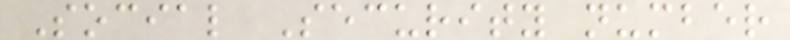Social Security number
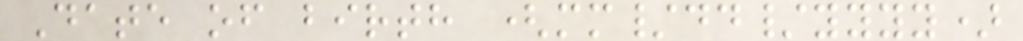Date of birth (mm/dd/yyyy)
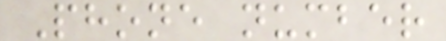Phone number
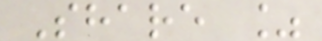Share %
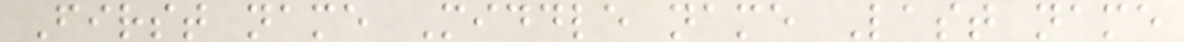First name Middle name Last name
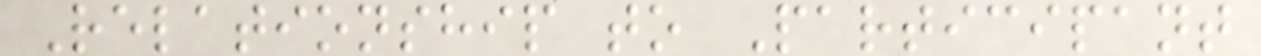Relationship to Participant
